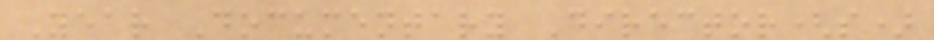Year Documentary Director(s)
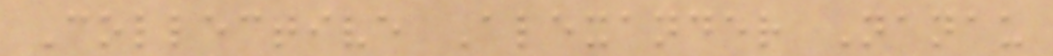Collective Alexander Nanau
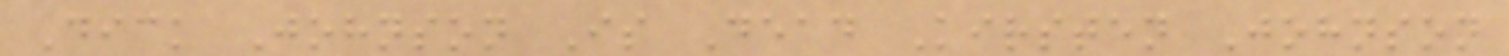Dick Johnson Is Dead Kirsten Johnson
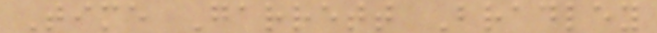Time Garrett Bradley
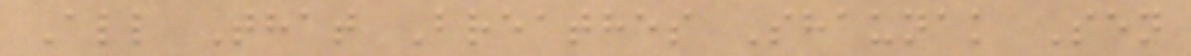All That Breathes Shaunak Sen
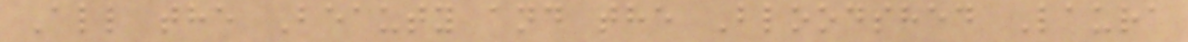All the Beauty and the Bloodshed Laura
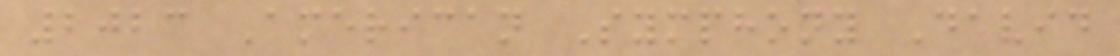2023 American Symphony David
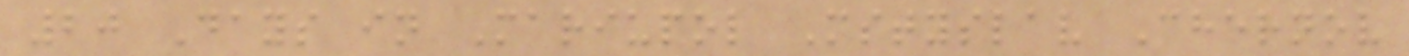20 Days in Mariupol Mstyslav Chernov
